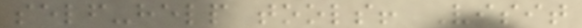self-help tools! Visit
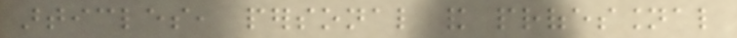articles, personal and professional
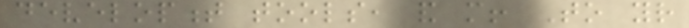development tools, and more! To your
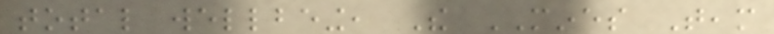total wellbeing, The MINES Team
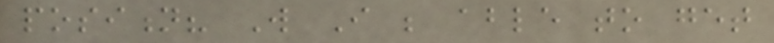position? Will I be able to get
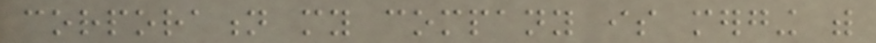corporation my company is merging with
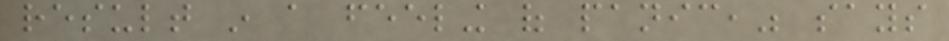result in a feeling of panic," says
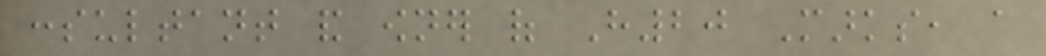consultant and owner of H20 Marks, a
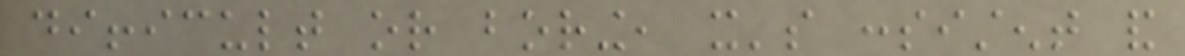difficult or boring, it's consistent and
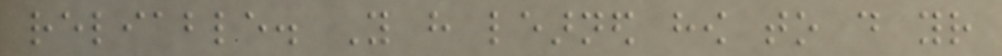reliable. You have learned how to do your
